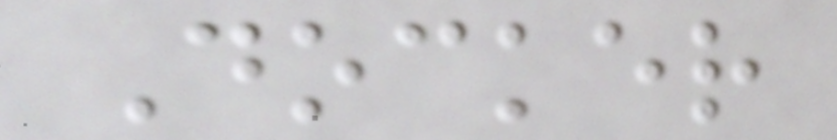Docker
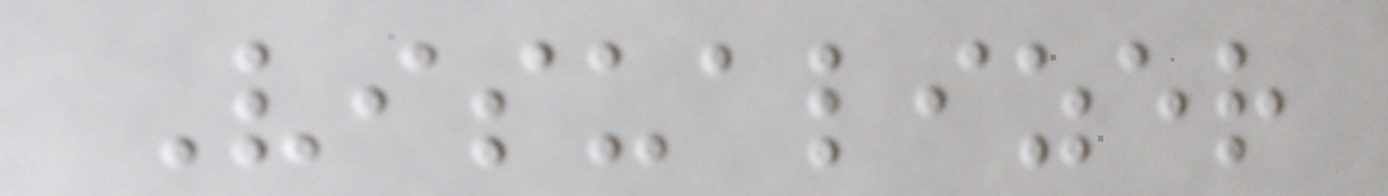Visualizer
